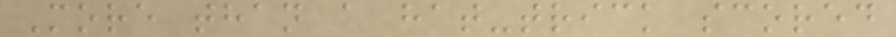More than a hat-trick scored
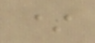*
